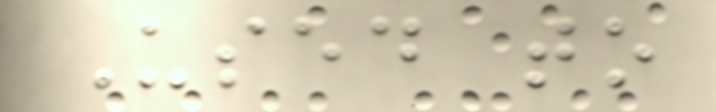Used to
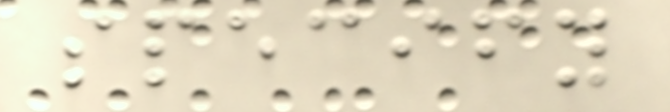specify
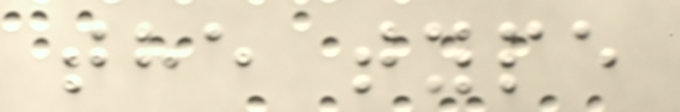the type
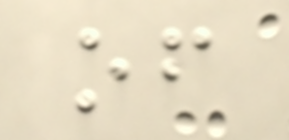of
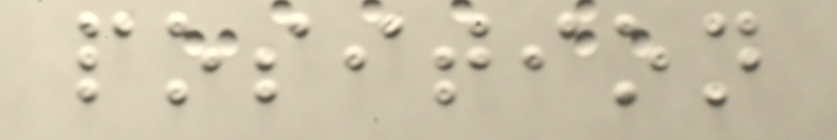position
